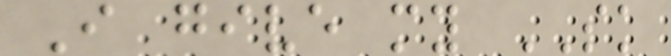I give my SK
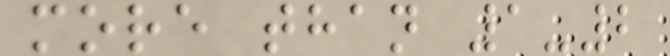more than 1-2
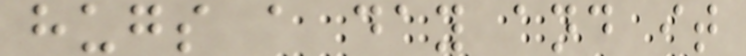hugs a day and it
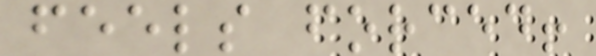feels forced!
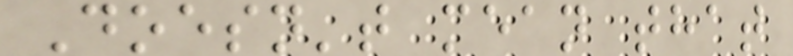Doesn't mean that
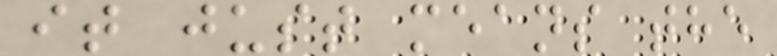it just means the
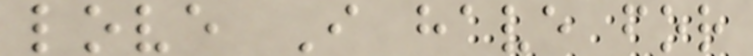love I have for
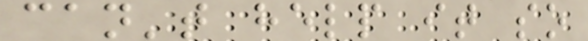can't help it so
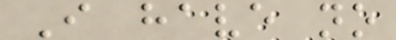I have no
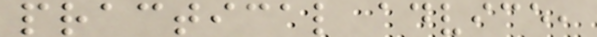practical advice,
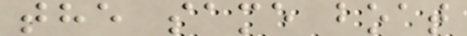the same boat
